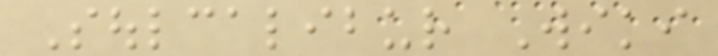Soulcalibur Wiki
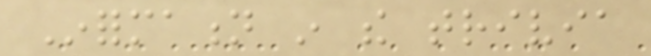Information in the trivia
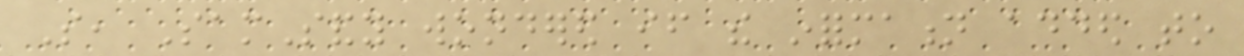So, SamSandy wondered if the information added to
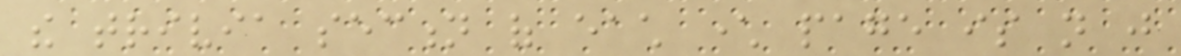the trivia section of each character page is not just
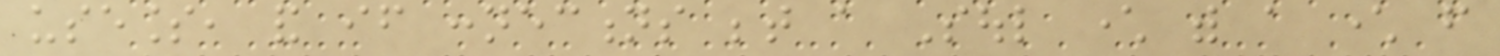useless, and if connections between a Soul character with a character from
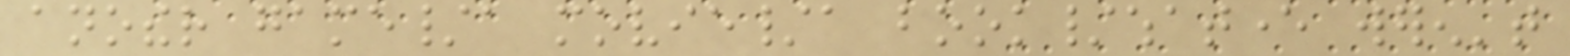another game/a movie/a book/whatever weren't
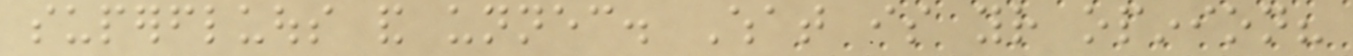superfluous and unnecessary. What is your opinion?
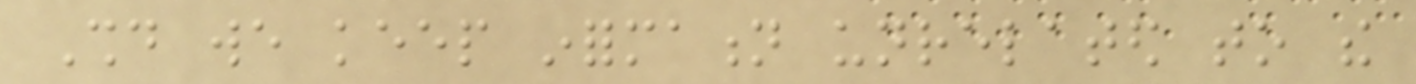Should we keep information unrelated to the
